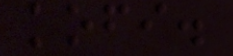kofi.
